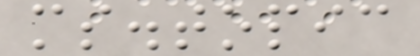ms.topic
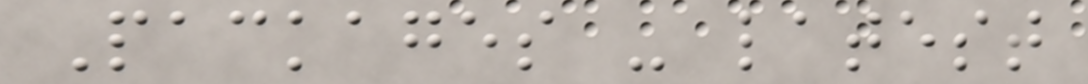Packages - latest
